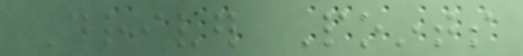Driver Points
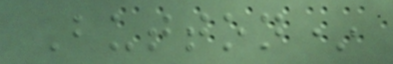Button*
